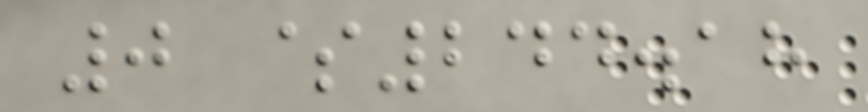0 $244.18
